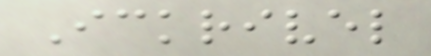Ickrivel
